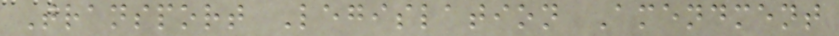Transport Legislation Amendment
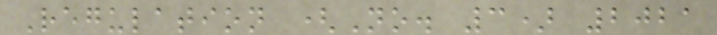Regulation (No. 3) 2021
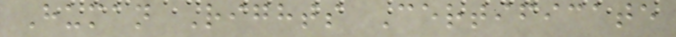Human Rights Certificate
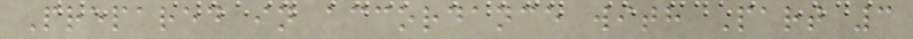Prepared in accordance with Part 3
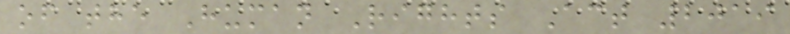of the Human Rights Act 2019
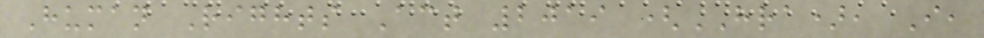Human Rights Act 2019 (HRA), I,
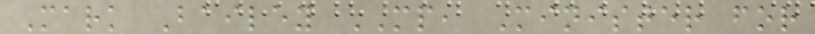Mark Bailey MP, Minister for
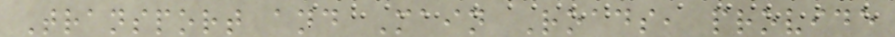Transport and Main Roads, provide
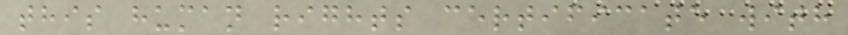this human rights certificate with
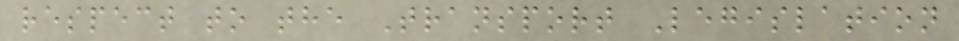respect to the Transport Legislation
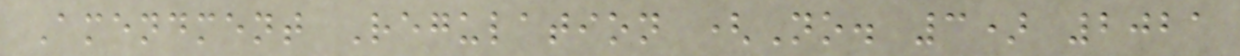Amendment Regulation (No. 3) 2021
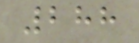288
